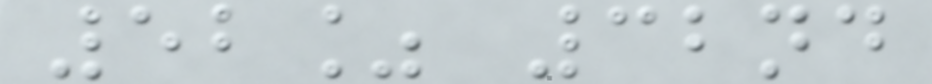52% 32nd
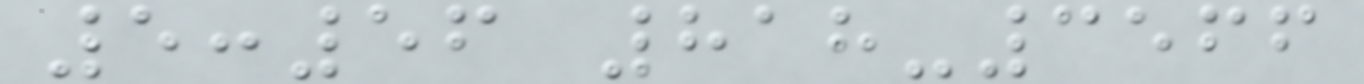5:56 818-3566
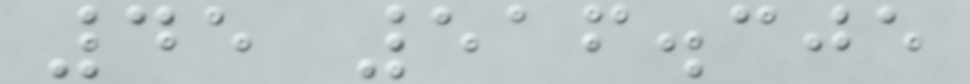45 516.305
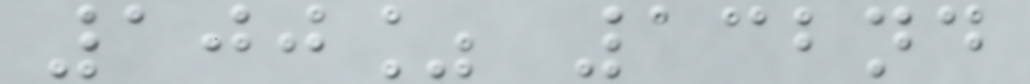100% 132nd
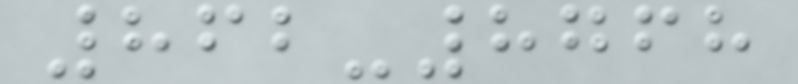862-8768
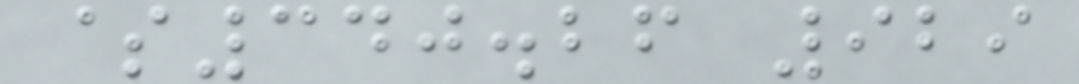$340.26 929
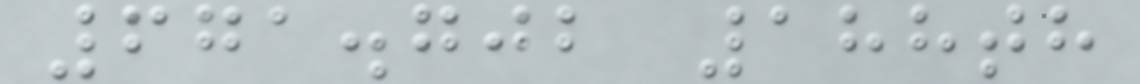671.702 188th
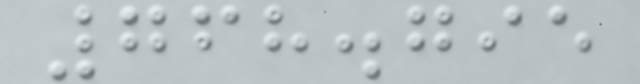768.795
